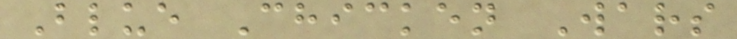Blue Chicken Wars
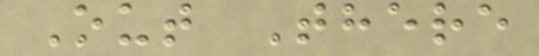Out There
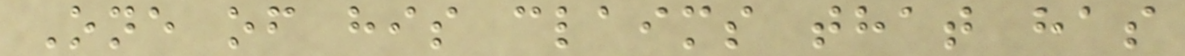One of his claims that has
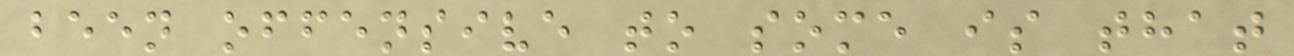been offensive to some is that
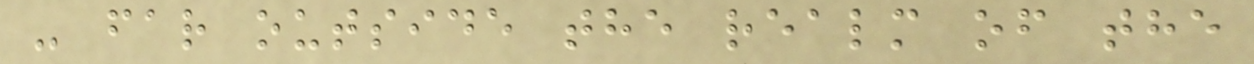- far outside the realm of the
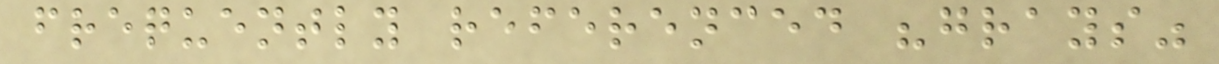frequently referenced "grays"
